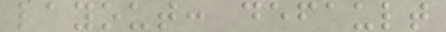layout: default
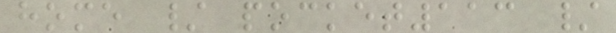home / pocket113 /
